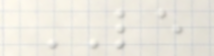LE
